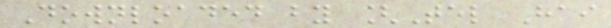Downloaded by [Tel Hai
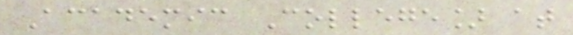Academic College] at
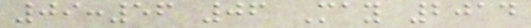09:56 06 May 2014
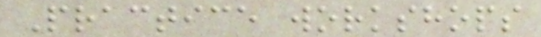Practice workshops
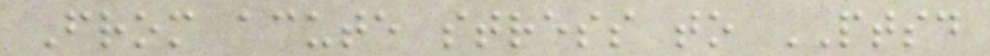From acute stress to PTSD
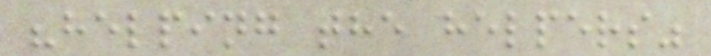"helping the helpers"
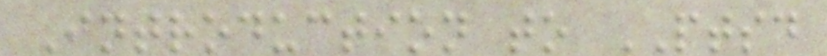Introduction to PTSD
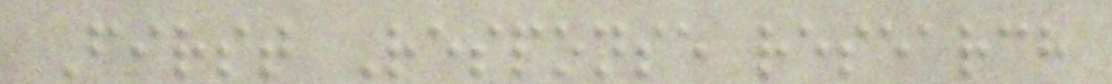First Response research
